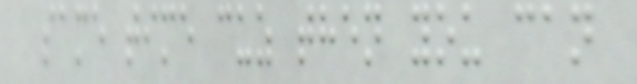same time cuz then you can
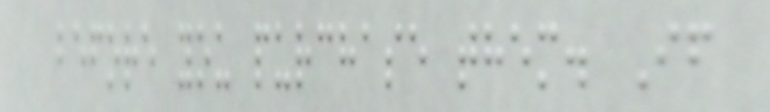before you purchase them. If
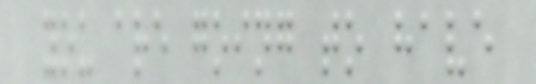you are going to have
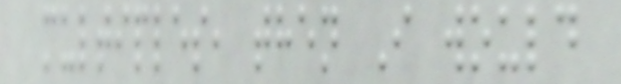multiples, then I would
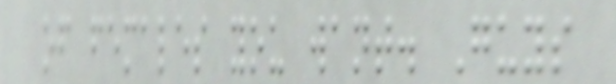of females you want. Guys
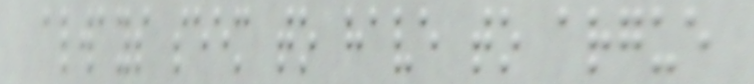always seem to have to argue
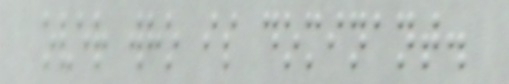over who is dominant.
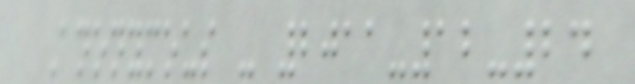Anonymous - 2011-12-24
